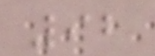92
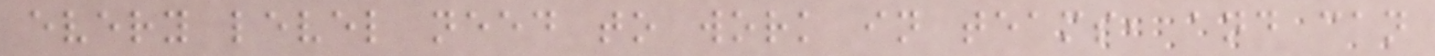every level need to work in teams, and can
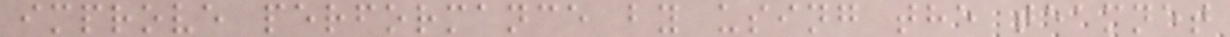improve performance by using the teamnet
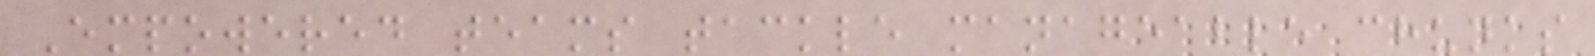Empowered teams tackle manageable chunks
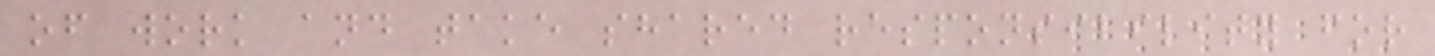of work and take shared responsibility for
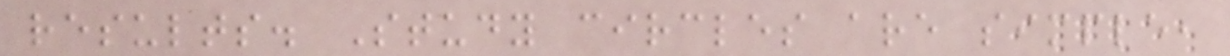results. Study circles are simple,
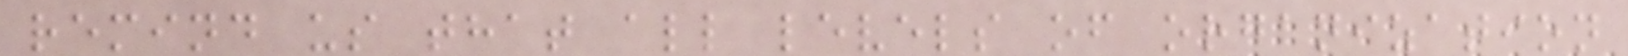remind us that all levels of organization
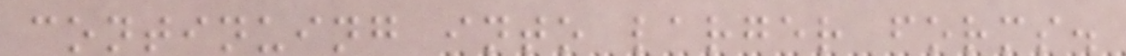continuing into larger forms.
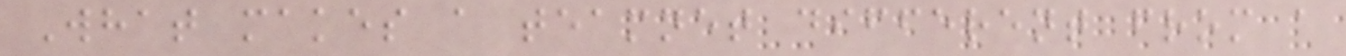What makes a teamnet different from a
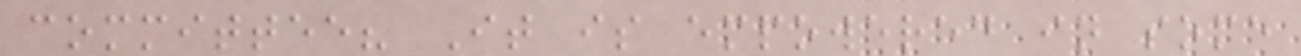committee? It is empowered in some
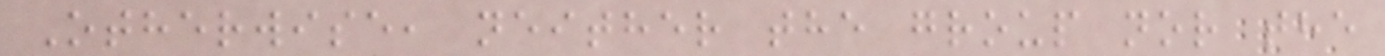Otherwise, neither the group nor the
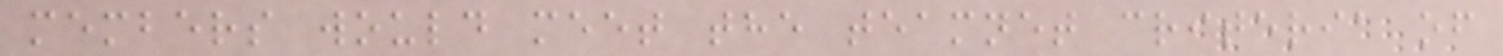members would meet the teamnet criteria of
